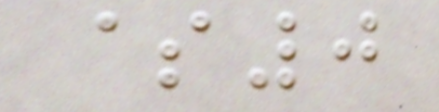$0
